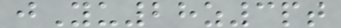jYu28z3pt
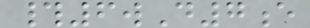#6wD7e
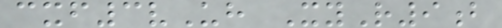cxf3vUh XyR9b
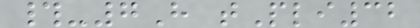#-7H tPli32
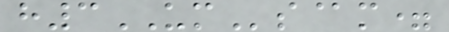h3UMs@m=
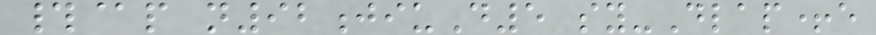#@p n92jiuD5 sy-Dlap+e
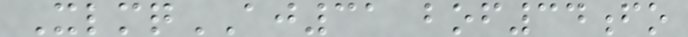XlmqAJ31 bof34fo
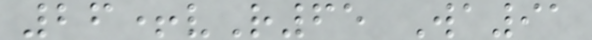26+vR65 Wa91
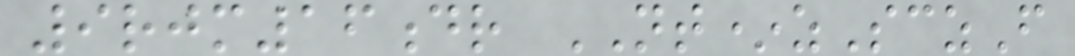9rjm16dr NT*zSczF
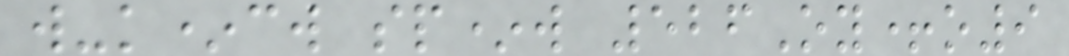w-k*cw sp*w 526Oy+o9
